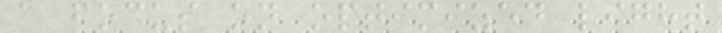a focus on optimized light
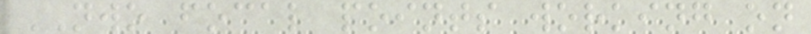NWO focal points working on
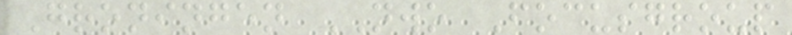Groningen NWO Focusgroup
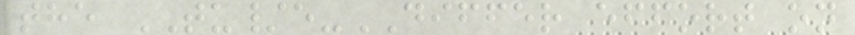the TU/e-DIFFER effort on
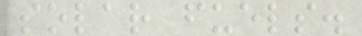solar fuels.
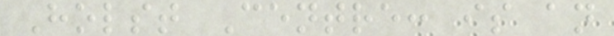Holst Centre: is an
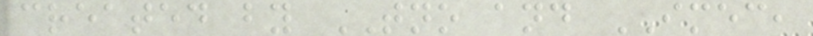created by TNO and IMEC,
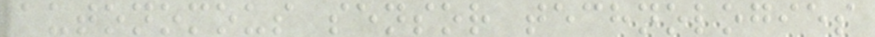autonomous sensor technologies
